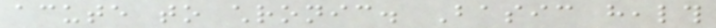acute to chronic. Basic health
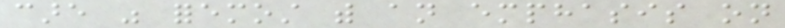care was foremost with an emphasis on
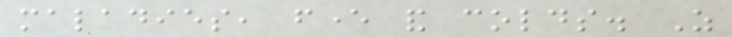maladies, fever and colds. As
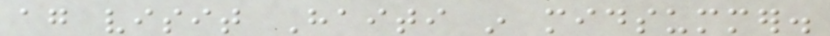again visit Haiti in midsummer.
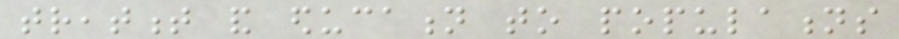treatment and education to populations
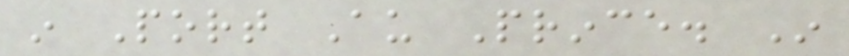in Port Au Prince. In
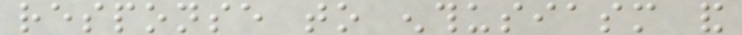response to enthusiasm and
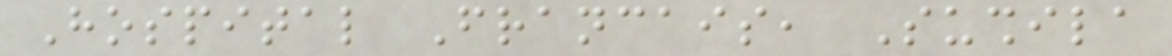Hospital Francais, Sushila
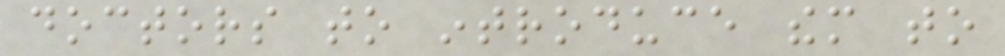doctors to introduce them to
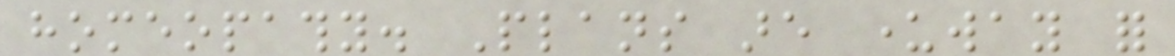homeopathy. Plans are underway for
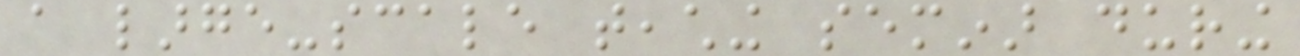a large-scale teaching seminar during
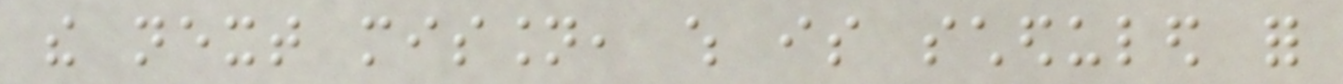the next mission, which is scheduled for
